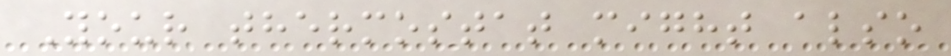Your thermostat might also
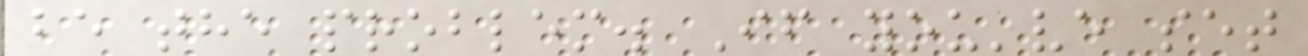be the problem. If you've set
